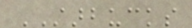STARBUCKS
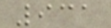931
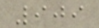909
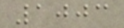1003
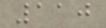110
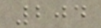204
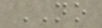NO
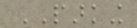PARKING
